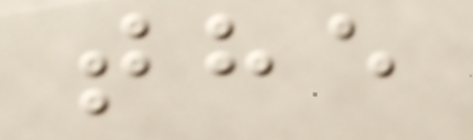the
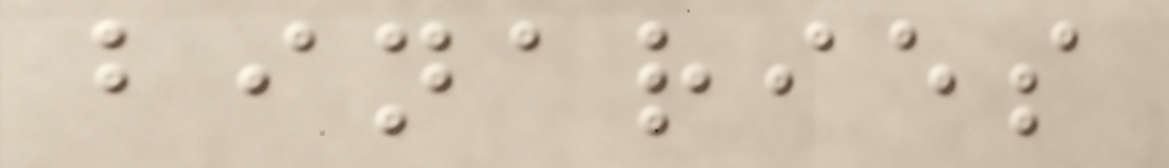binaries
